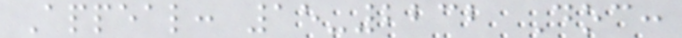Appeal: 15-2232 Doc:
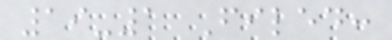19-1 Filed:
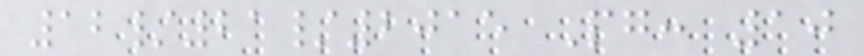12/21/2015 Pg: 10
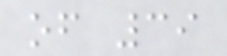of 39
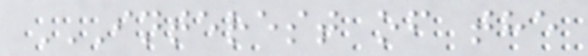INTEREST OF THE
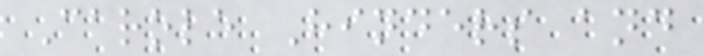Carole Hinders and
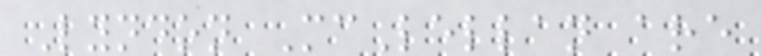Lyndon McLellan are
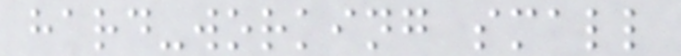hard-working small
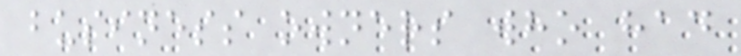business owners who had
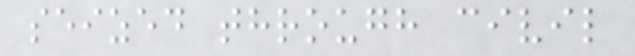seized through civil
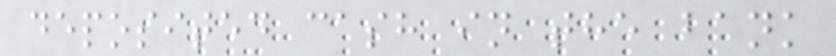deposited cash in the bank
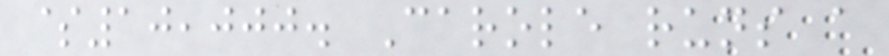$10,000. Carole runs a
